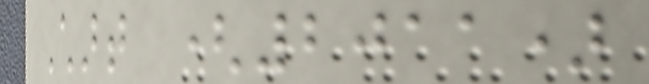Chart (2011)
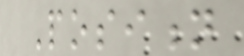Position
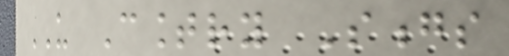US Country Songs
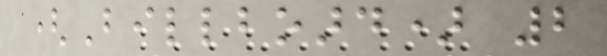(Billboard) 2
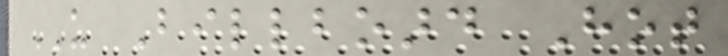US Billboard Hot
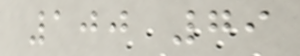100 79
